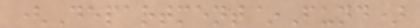(Department~Fund)
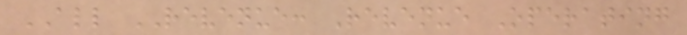ALL REVENUE: Revenue Operating
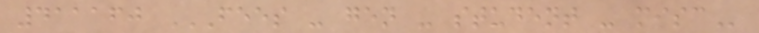411160 FEES - GEN - STUDENT - MISC
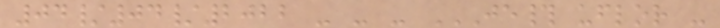04/04/2022 - - - JE# UFLOR -
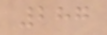287
